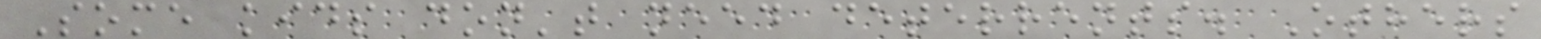Some kids don't need deterrents. Others
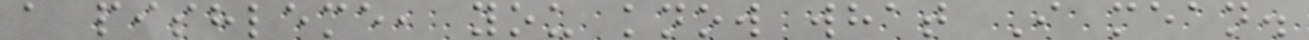a pishleme, you know what I mean.
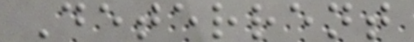Deterrent
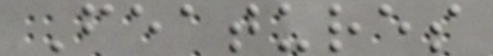Features
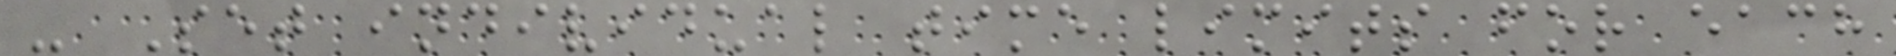- Set individual time limits for each
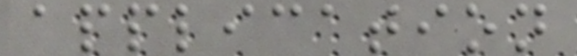application
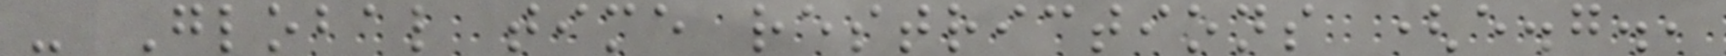- Global time restrictions (e.g.,
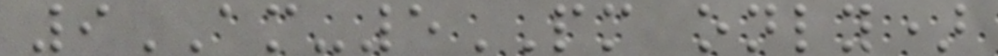9AM-5PM only)
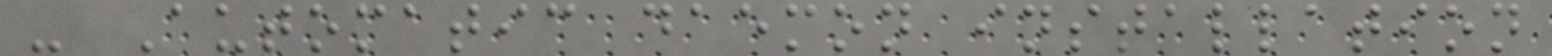- Automatic daemon installation
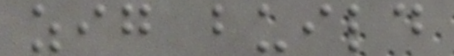zig build
